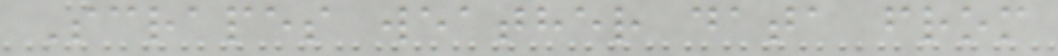Scrapes weather data from
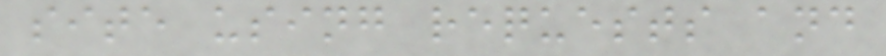site using requests and
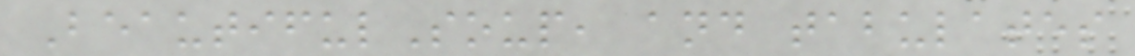BeautifulSoup, and tabulates
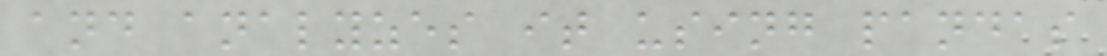and analyzes it using pandas
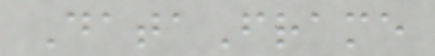DataFrame
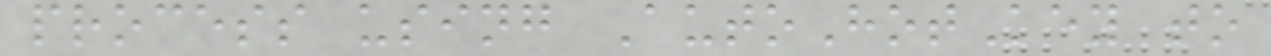process using AutoHotKey to
